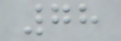78
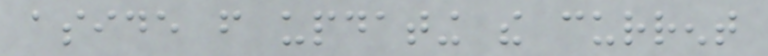aside from updating the current
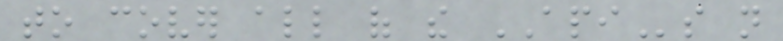to cover all of the APIs not
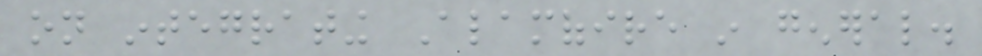on integrating Alamofire in general.
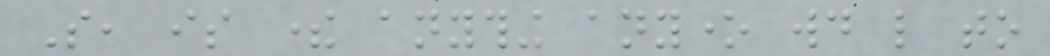So, is there anything anyone would like to
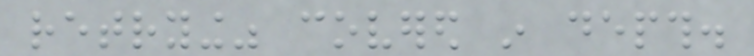retrying" covered in depth.
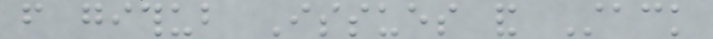from github Issues and Stack
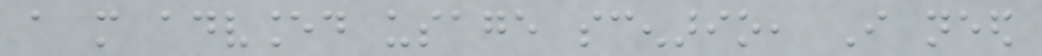a more advanced usage scenario, I need
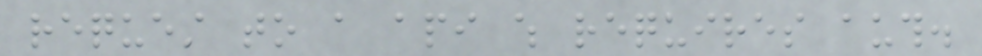request to a api which requires auth.
